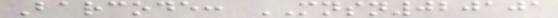Barcode: MNSN020101
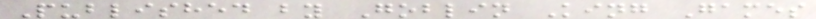Published by Goblin King Games
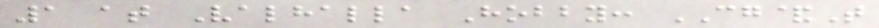1 at Valhalla Hobby: CG&T
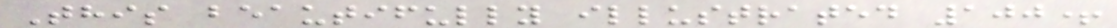This beautifully illustrated 100+
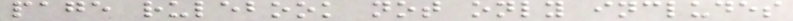page rulebook not only includes
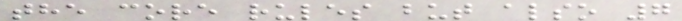the core rules but also 7
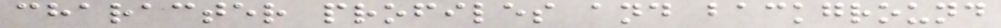character profiles and background
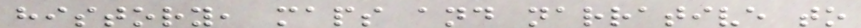history, maps and narrative to
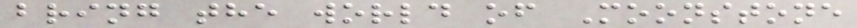bring the world of Moonstone
